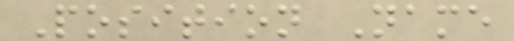Position Name
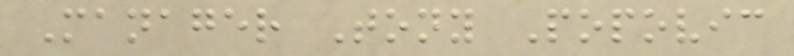Manager Tony Popovic
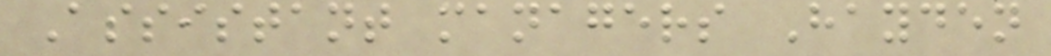Assistant managers Hayden
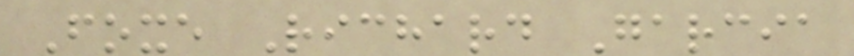Foxe Richard Garcia
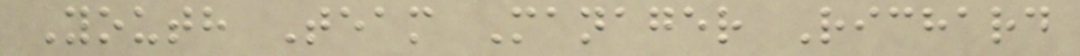Youth Team Manager Richard
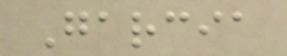Garcia
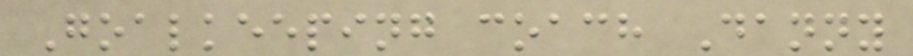Goalkeeping coach Danny
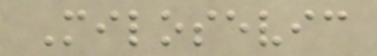Milosevic
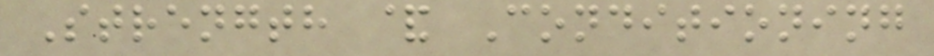Strength & Conditioning
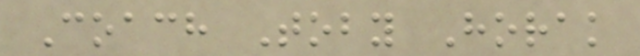Coach Toby Horak
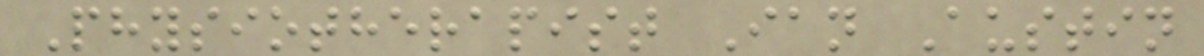Physiotherapist Ian Austin
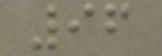96
